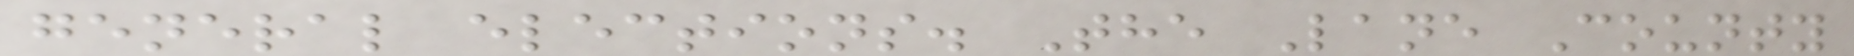general elections. The Lane County
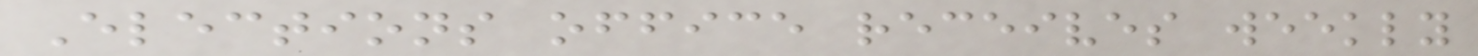Elections office receives weekly
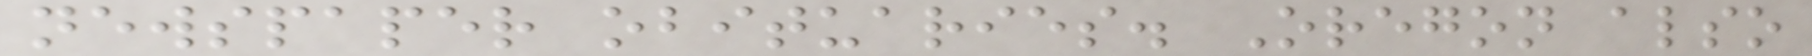newspaper obituaries. Oregon also
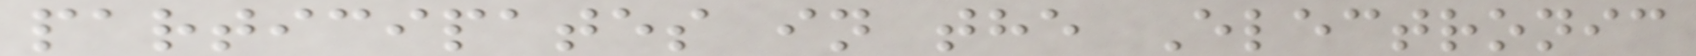participates in the Electronic
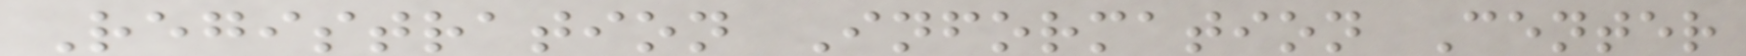Registration Information Center
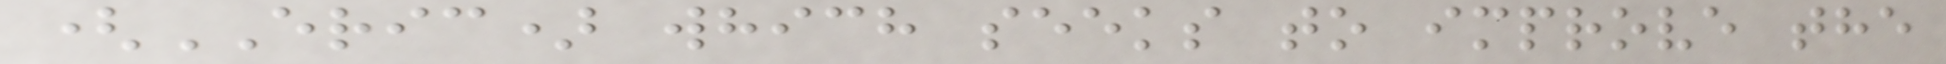(ERIC) which seeks to improve the
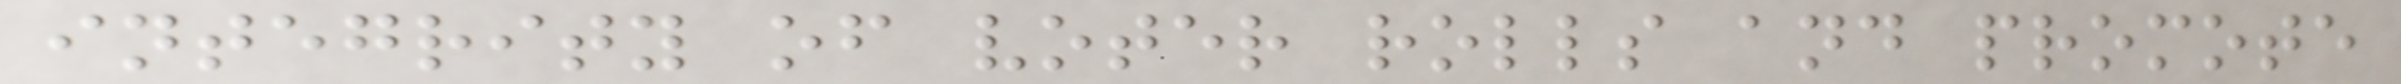integrity of voter rolls and promote
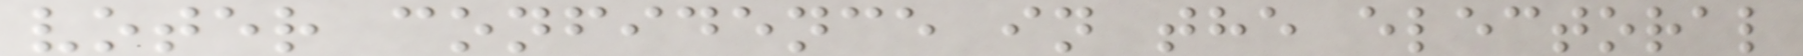voter confidence in the electoral
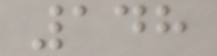148
